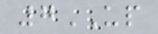7UP
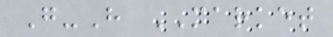G-H MARKET
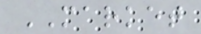MARKET
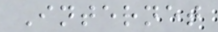Internet
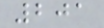201
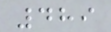489
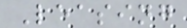Leasing
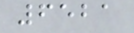6521
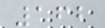162
